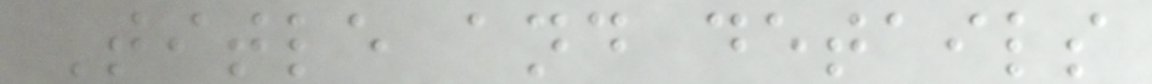Title and details
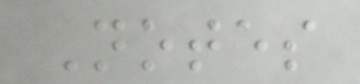Notes
